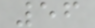56
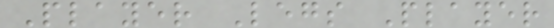Player Legs Player
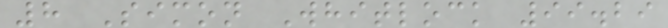8 Simon Whitlock 99.29
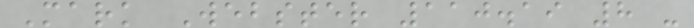Mark Webster 110.19 8 -
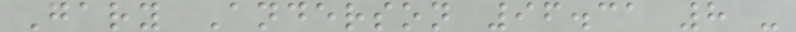Gary Anderson 96.31 8 -
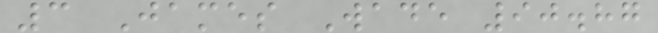3 James Wade 90.87
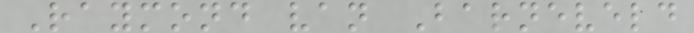Raymond van Barneveld
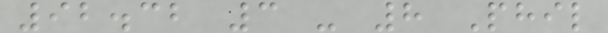92.32 3 - 8 Phil
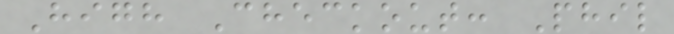High Checkout: Phil
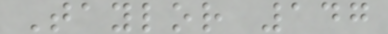Taylor 147
